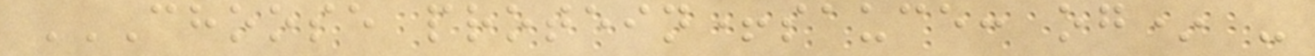CHOOSE PROTEIN+SAUCE: OG* -
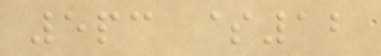5pc $12
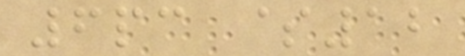6pc $12
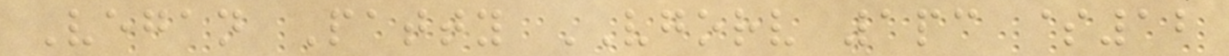Vegan Patty VGORV 1pc $12
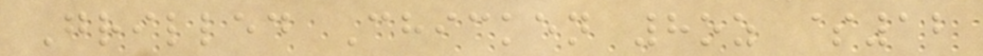Grilled Chicken 8oz $12
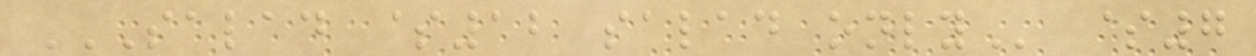SALAD $12 SALAD ONLY $7
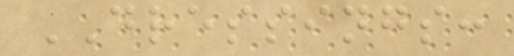DRESSINGS:
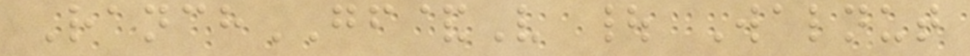RanchGF&V | Walnut
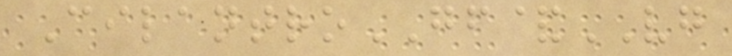CilantroGF&VG
